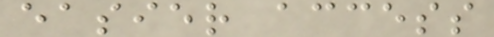easier access
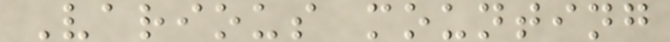Various mounting
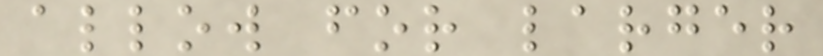allow for larger
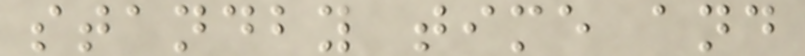standby time and
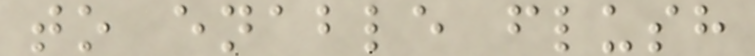to enable flush
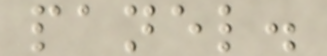panel.
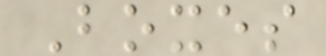Boxes
